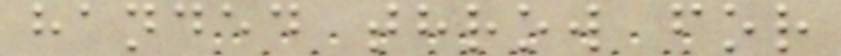handed throw for
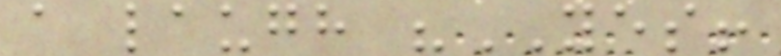a laugh "YES!
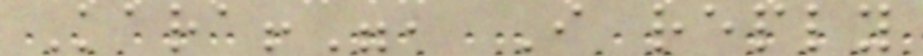Kara!", I reply
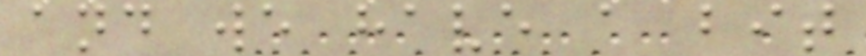and we have a bit
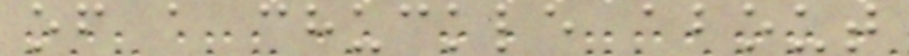of a chuckle about
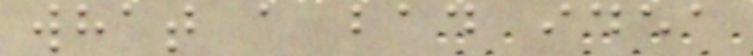what a bad idea
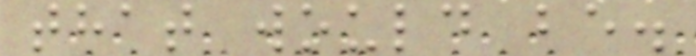that would be.
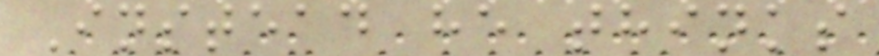Instead he thinks
